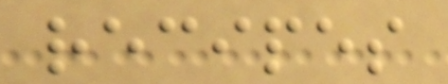recipes
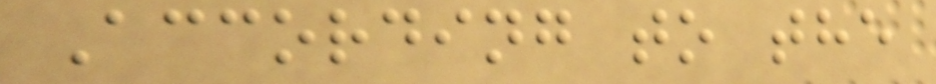According to the
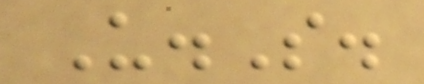U.S.
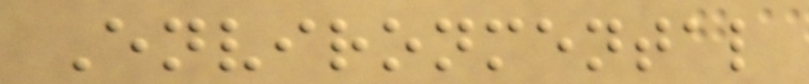Environmental
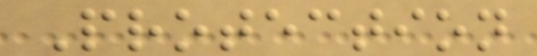Protection
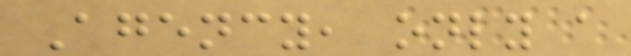Agency, only a
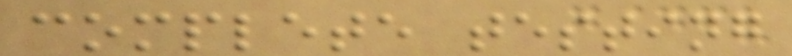complete testing
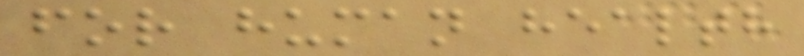for human health
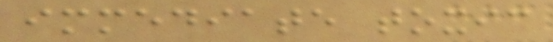immediate toxic
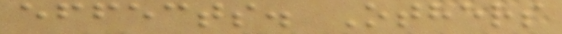effects. Others
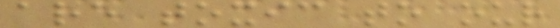are toxic to our
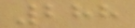288
